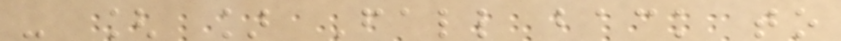- [ ] Fall back to
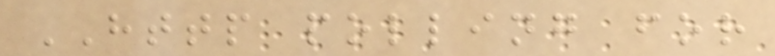HTTP polling for
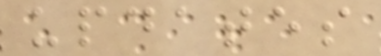updates
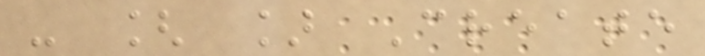- [ ] Create
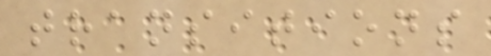transitions
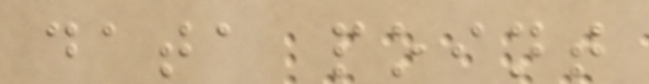data point
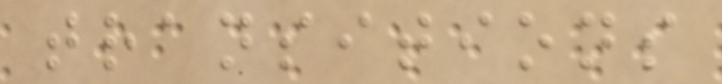transitions
